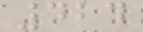424
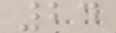24
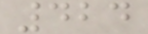424
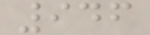946
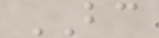BC
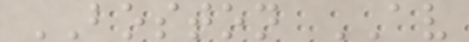BOSTON AV
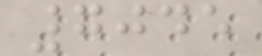7045
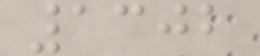1302
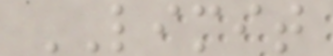LIMIT
